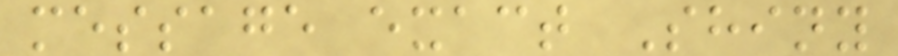message exact Shiny
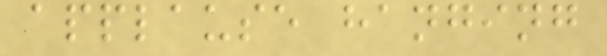applause hanging
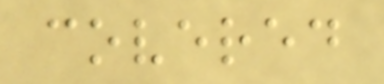covered
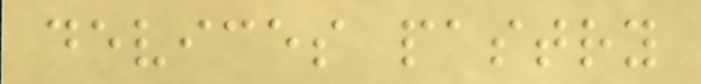devices pastry
